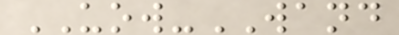UOW-WAND
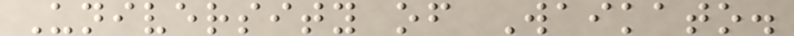University of Waikato.
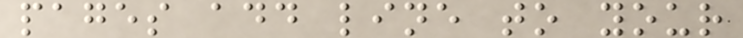pages add line to your
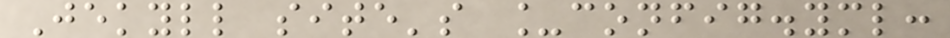Jekyll site's _config.yml:
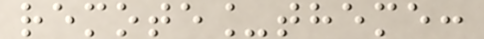remote_theme:
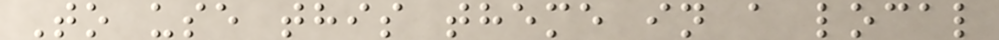To use this theme in a local
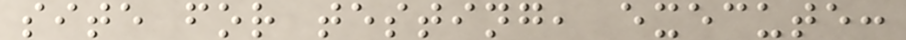site for testing, execute:
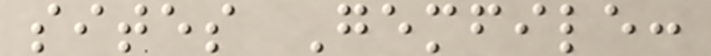sites Gemfile:
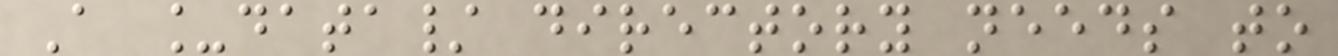A _data/ directory needs to
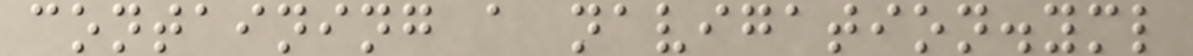containing a navigation.yml
